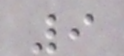9
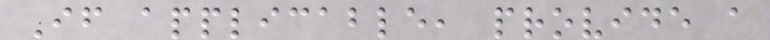If applicable, provide a
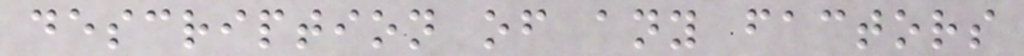description of any factors
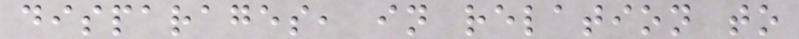disparages, in relation to
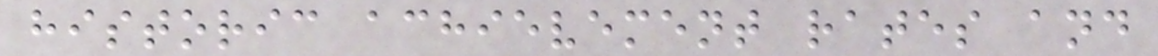historic achievement rates and
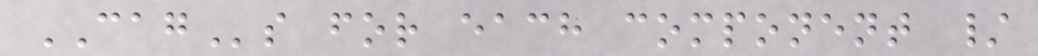CAGs for each component /
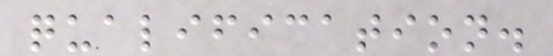qualification.
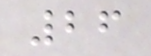26
